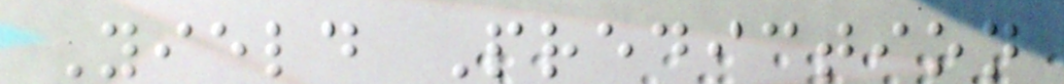Yield Prediction
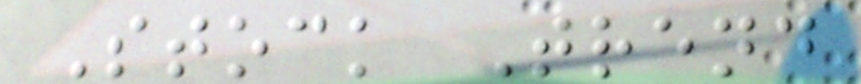Stock Trend
